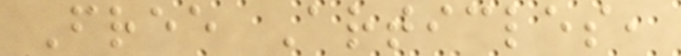Free Articles,
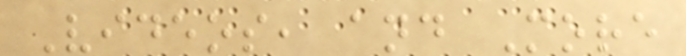Videos, and More
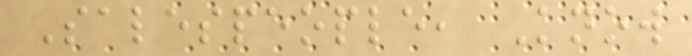Salespeople, Know
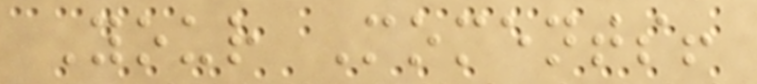Your Moments!
